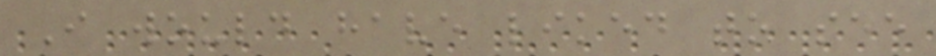I would have liked to see
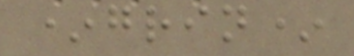*grin*
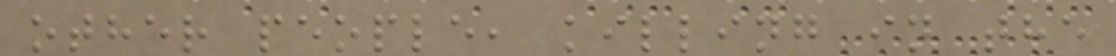other people, killing in the
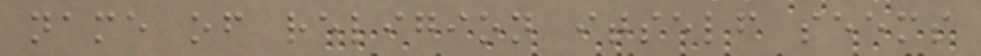name of religion itself seems
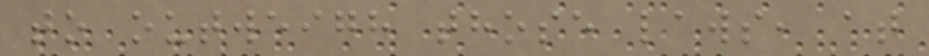to outweigh those laws, at
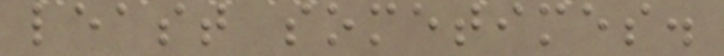least sometimes.
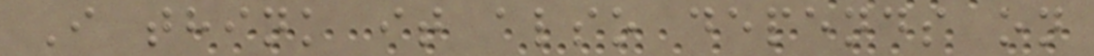I think it also depends on
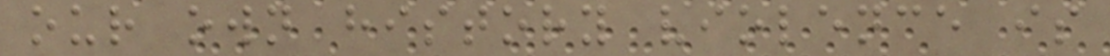our own history violence is
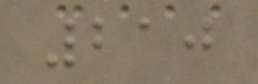210
